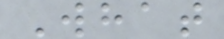What
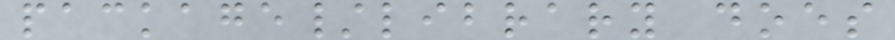package/library does
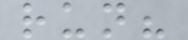run?
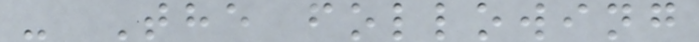- The following
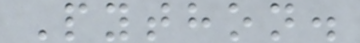Python.
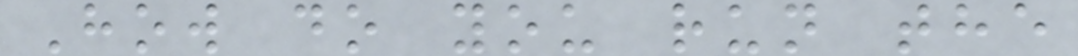How do you run the
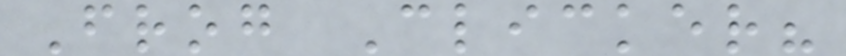Frog Clicker?
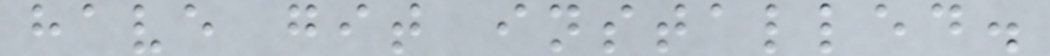have git installed.
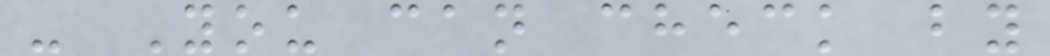- You can check by
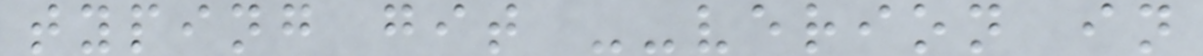typing git --verion in
